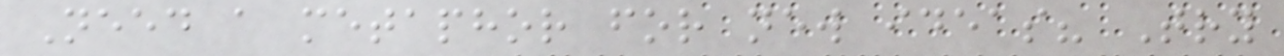Need a metaphor for new ideas? Try
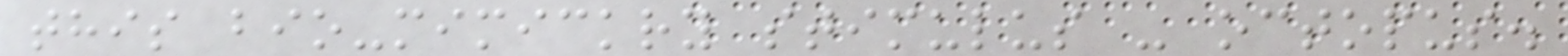this bio-mimickry stimulus - octopus.
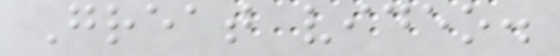Great video.
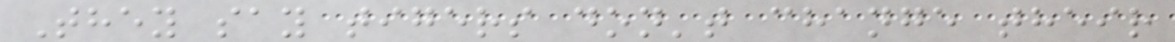They say tigers don't change their
